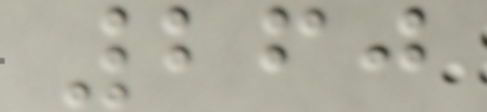260
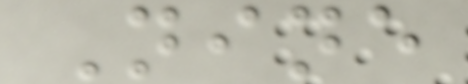Nine
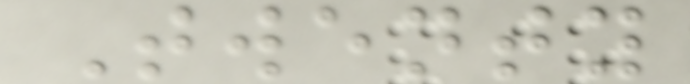Twenty
